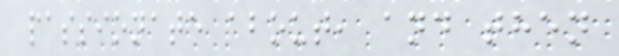passionate about, and then
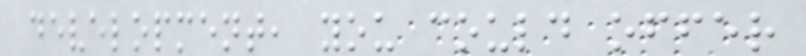development, you could offer
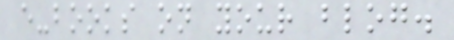e-books on your blog.
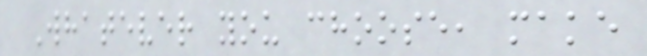Whatever you choose, make
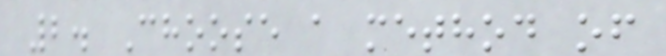2. Choose a method of
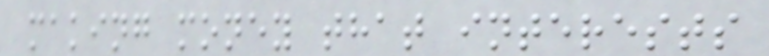making money that interests
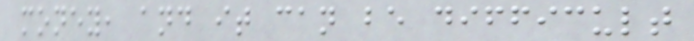money, and it can be difficult
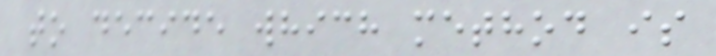to decide which method is
